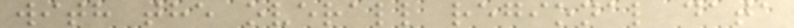with the overall regional data
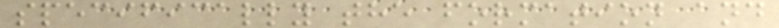specifically the formation and
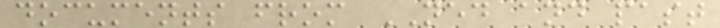documents from NED and past
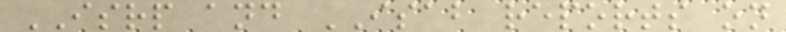ISRP and ISAB reports on
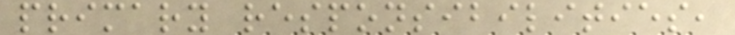primary responsibilities,
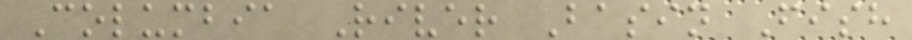Columbia River Basin Fish
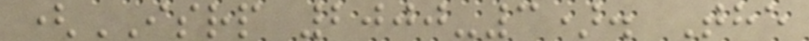(ISRP 2000-3). The
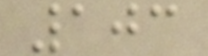103
